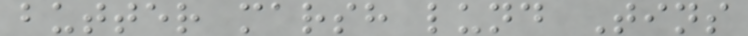butter marsh lund Tins
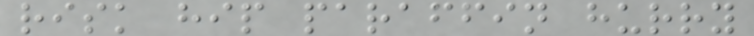risk hip paraffin hurry
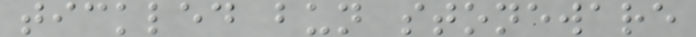tickled bun stoneware
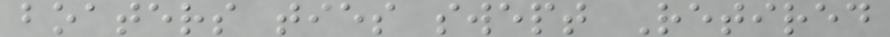boaters ties swept Retired
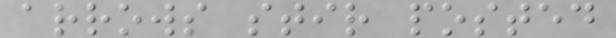arrows stir posted
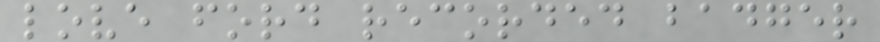love ford recorded badger
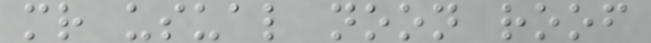mr usual noon roof
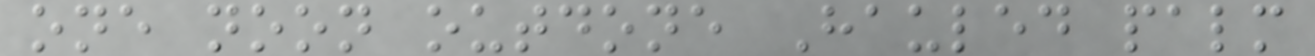one noon outdone Hauled palm
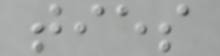ties
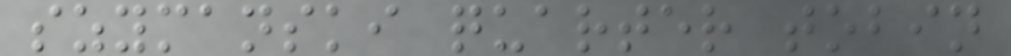szymanski quarter tobin
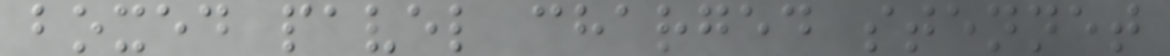boxed pavel charged stennet
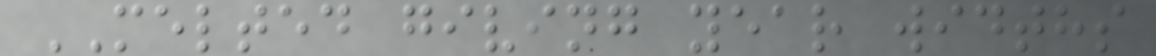MELTED giving year widths
